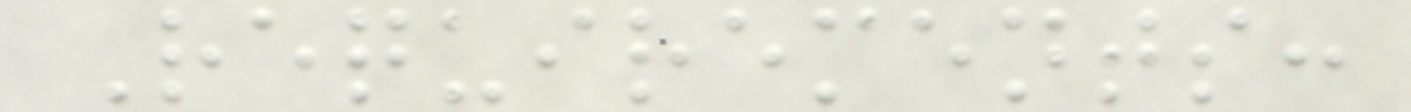Requirements:
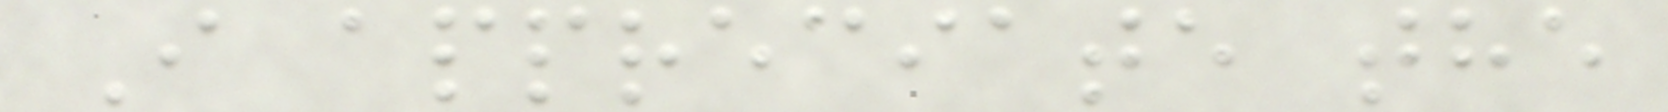I appreciate the
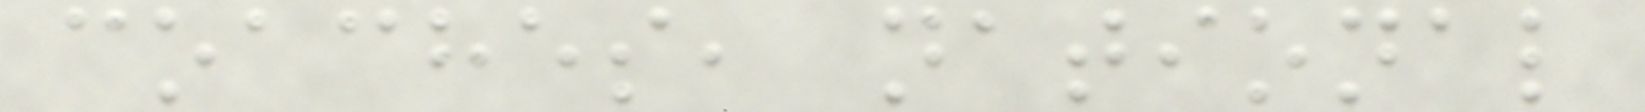coaches, national
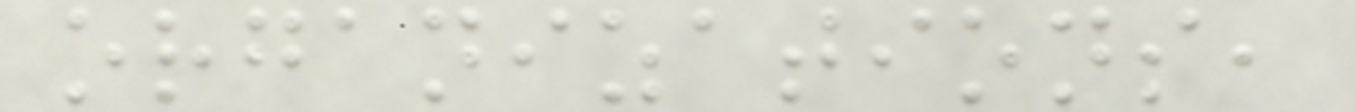organizations,
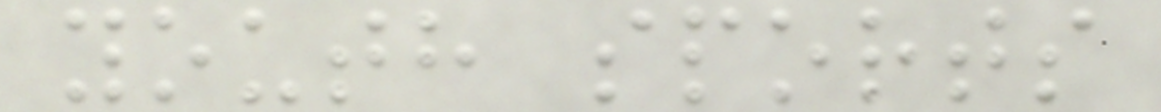youth sports
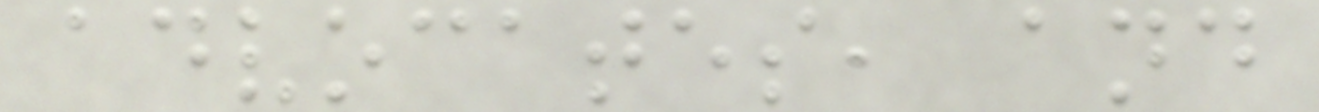advocates, and
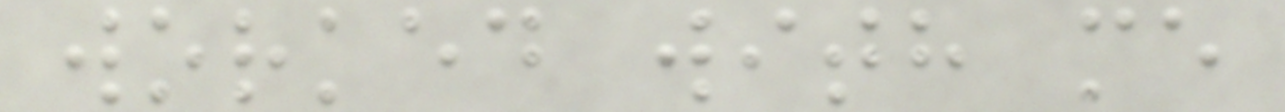worked with me
